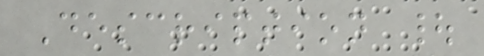Description |
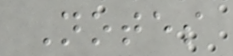Notes
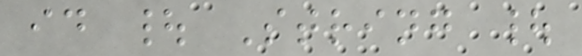id | String |
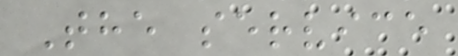The service
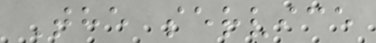The service
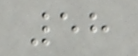58
